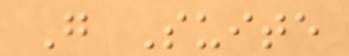G Suite
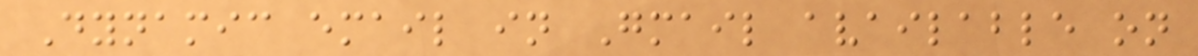Dynamic email in Gmail available on
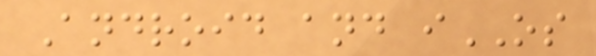Android and iOS
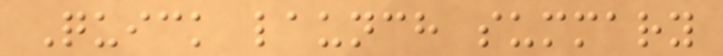Quick launch summary
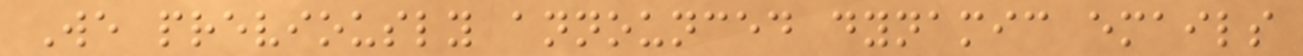We previously announced dynamic emails
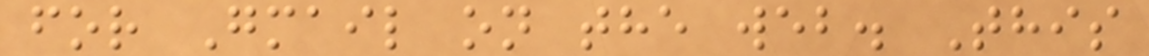for Gmail on the web. This
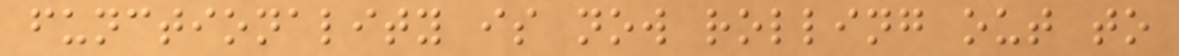functionality is now rolling out to
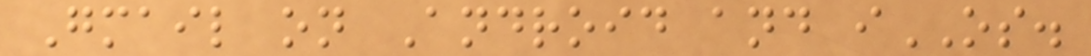Gmail on Android and iOS.
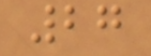27
